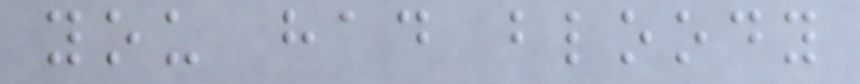you had bloody
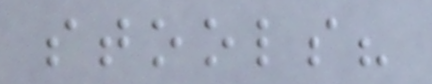stools?
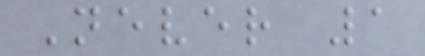Never 1
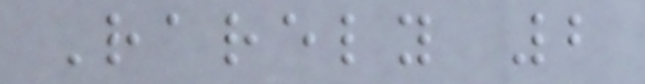Rarely 2
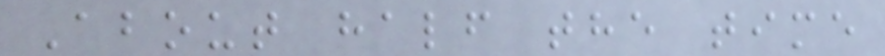About half the time
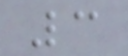3
